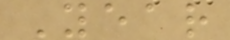Year
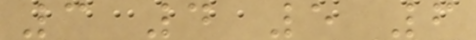3 4 5 6
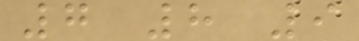7 8 9
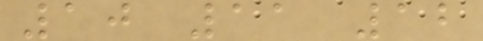10 11 12
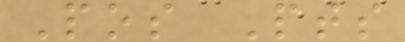Pos Pts
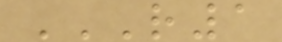R1
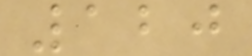120
